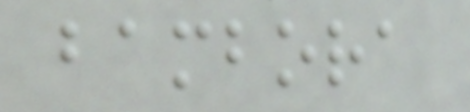bambora
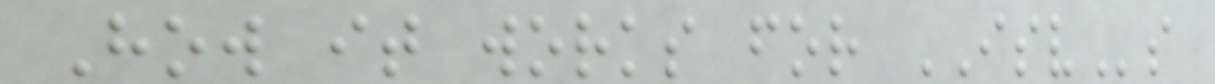How it works for ISVs
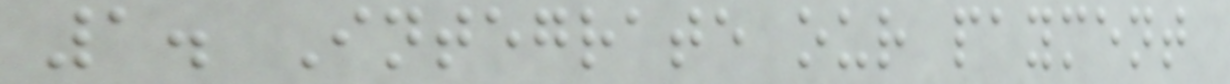1. Integrate our payment
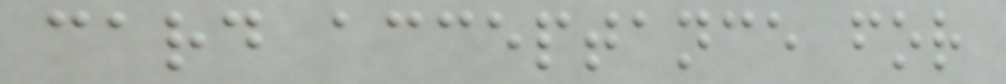card acceptance for
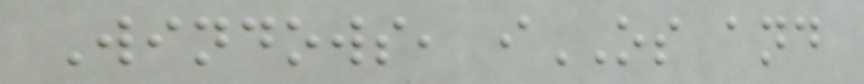Windows, iOS and
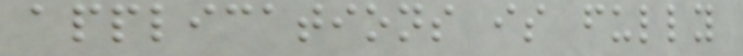applications is fully
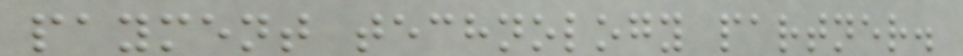payment technology partner.
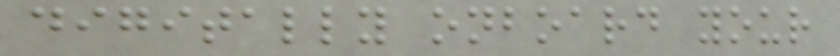digitally onboard your
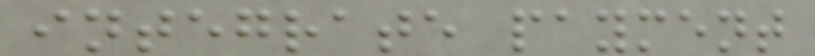integrate payment
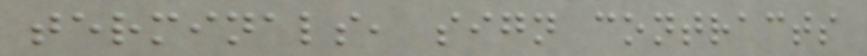terminals, sign contracts
